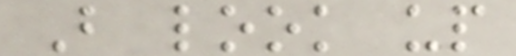B look up
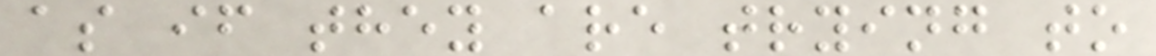as if they are trying to
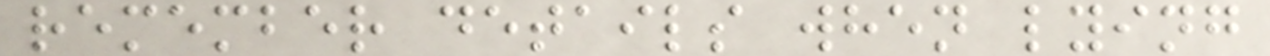remember details when lying
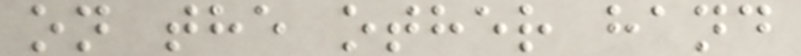on the other hand
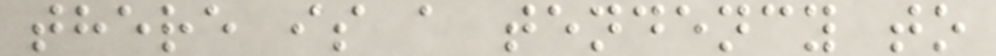there is a tendency to
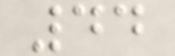44
